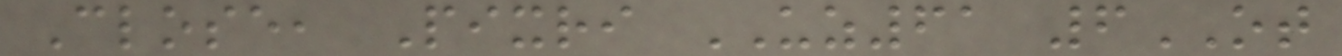Close, Pixri UZ61 6OT
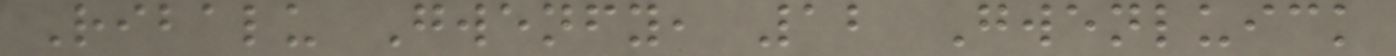Ribalu Gwenfy, 12 Gwenluick
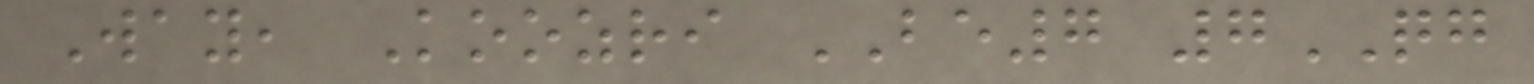Way, Koozri BE7 7QG
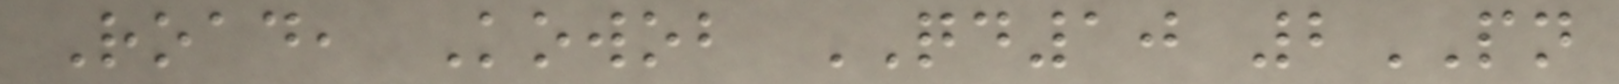Road, Kowob QD10 2PN
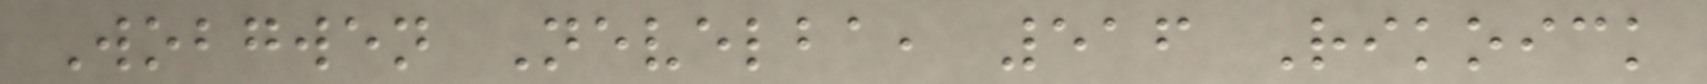Wobgwen Nevelba, 516 Rikoick
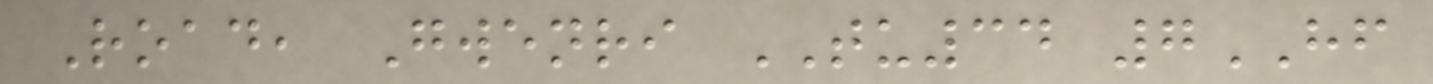Road, Gwenri TU34 7HF
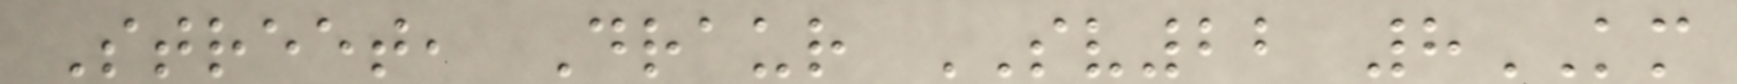Street, Draur SV22 8KM
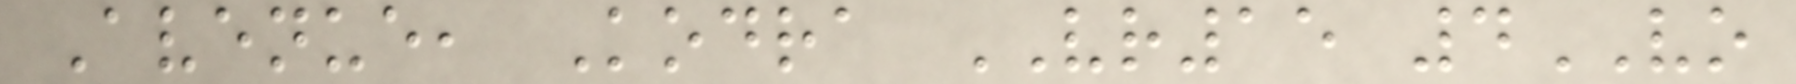Avenue, Kodra VR15 4VO
